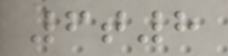6t8
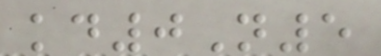kd0N5
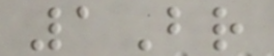1Br
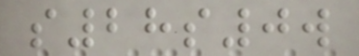s28s0w
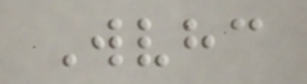Wvhc
